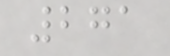271
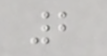2
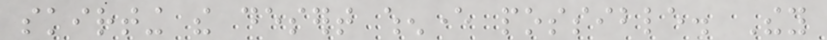skirting the desert whenever possible. They
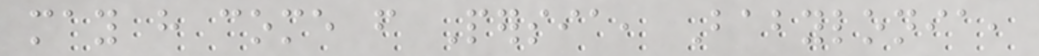may have come from Persia, Babylonia,
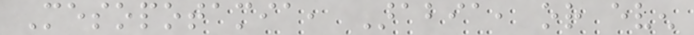Mesopotamia, Arabia, or even
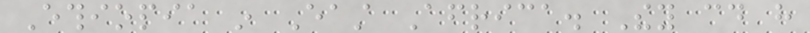Ethiopia in East Africa. They could have
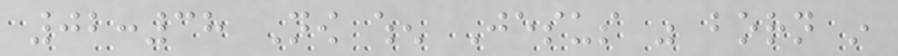02:38 Now when Jesus was born in
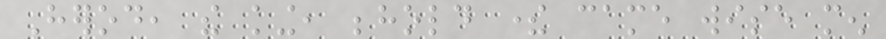Herod, the king, behold there came wise men
